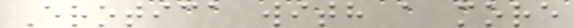Erotica with a more
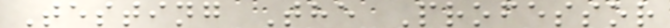Testing The Professor
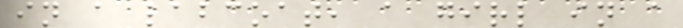in a labcoat, a girl in a
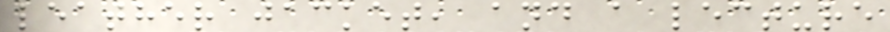leather jacket, and a lecture
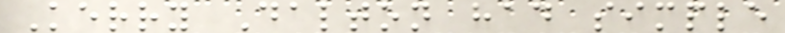Kerry Dalton had simple
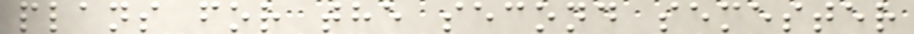plans for the second semester
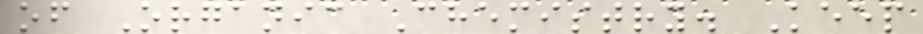of Organic Chemistry. Keep
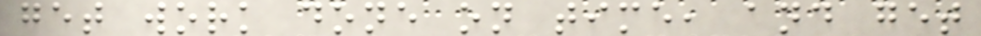get work done on time, and get
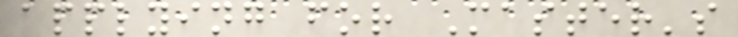applying for Master's
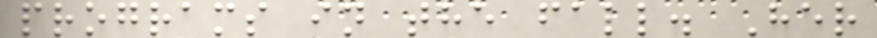programs in the fall. Her
